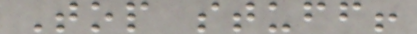Top stuff!
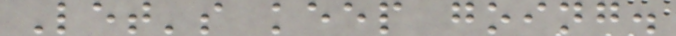Let's keep going.
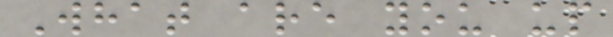What are you up
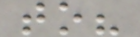to?
